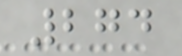274
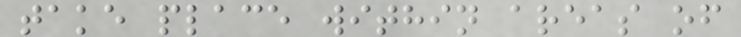take place within areas of
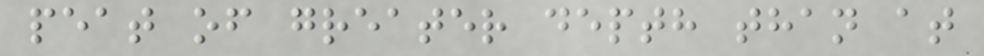peat of greater depth than at
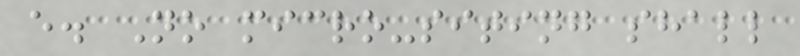e. No micro-siting shall
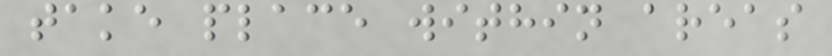take place within areas
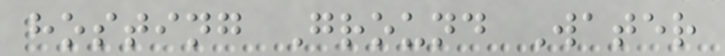hosting Ground Water
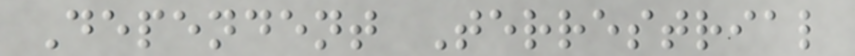Dependent Terrestrial
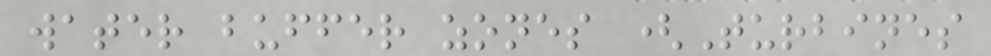water buffer zones (Turbines
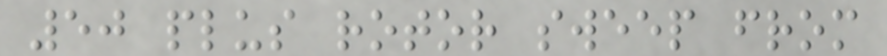50 plus rotor sweep from
